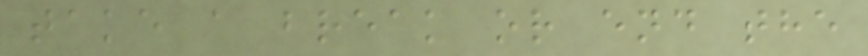take a break or end the
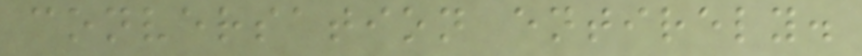conversation entirely.
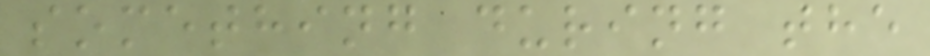something during the
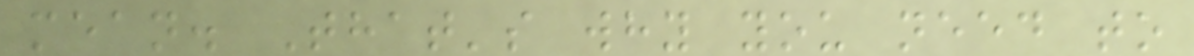mean. That's why you need to
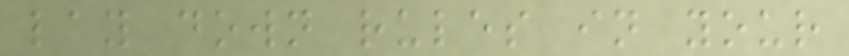lay down rules in your
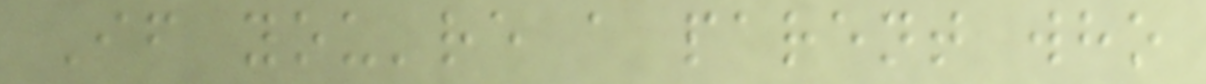If you're a parent who
